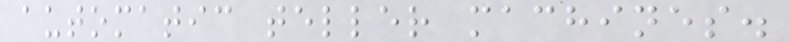automatic teller machines.
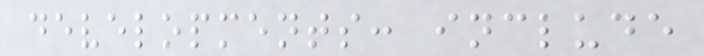developments: include
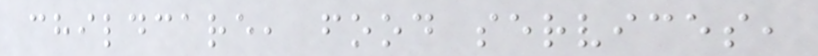childcare, food services,
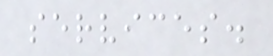services.
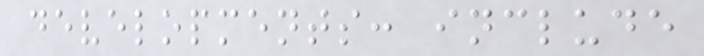developments: include
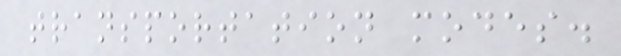transportation modes.
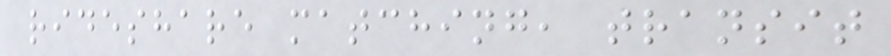rideshare matching, transit
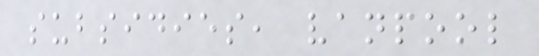subsidies, vanpool
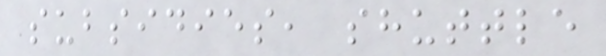subsidies, shuttle
